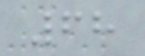68
